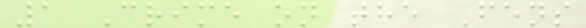1 Crime on the Fens
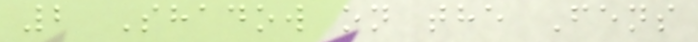2 Shadow on the Fens
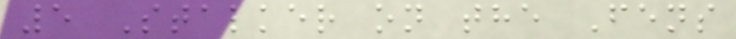5 Stalker on the Fens
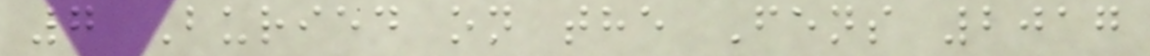7 Buried on the Fens 2017
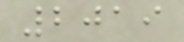2019
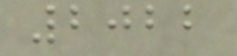2022
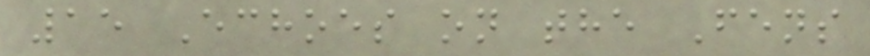15 Echoes on the Fens
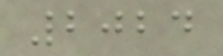2024
